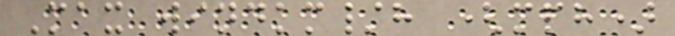Max windkm/h (mph)
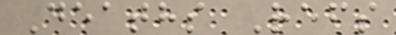Deaths Refs
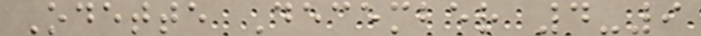Odette December 4-9
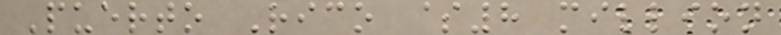Puerto Rico $8 million
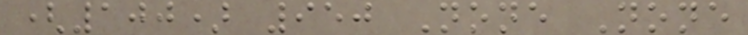(100) 950 None None
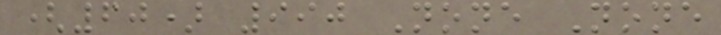(60) 990 None None
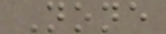None
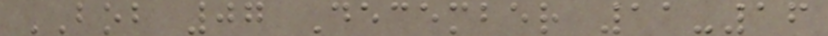BOB 07 December 11-16
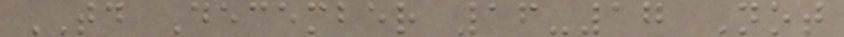TD December 16-17 Not
